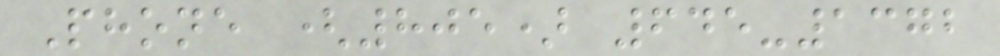Phone (805) 645-1372
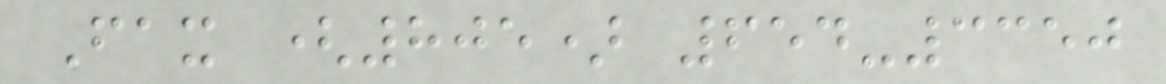Fax (805) 654-3350
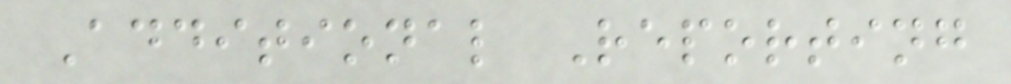Additional Reporting
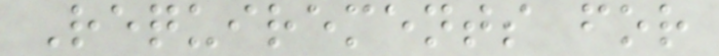Requirements for
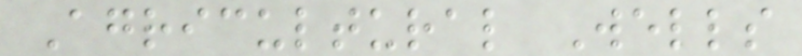Agricultural Wells
